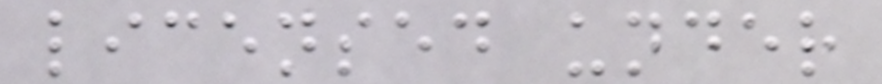licensed under
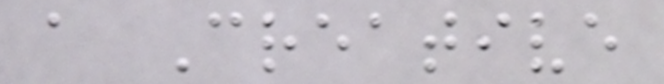a Creative
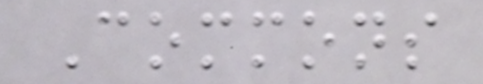Commons
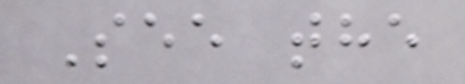See the
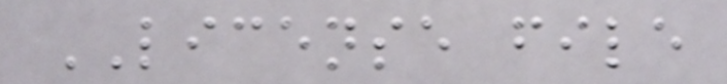LICENSE file
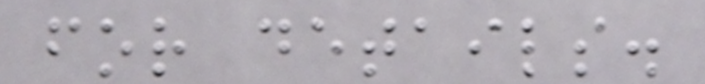for details.
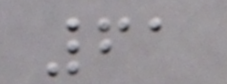61
